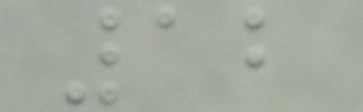12
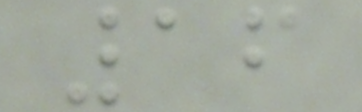16
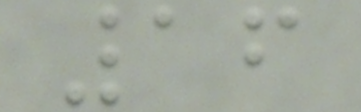16
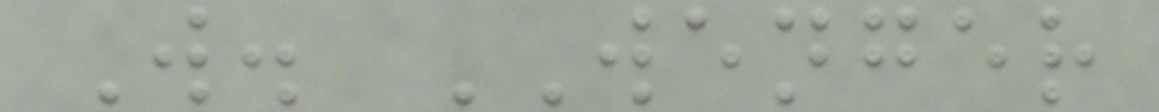W. WENGER
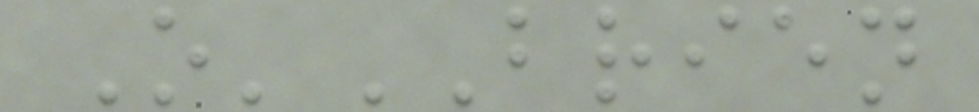O'BRIEN
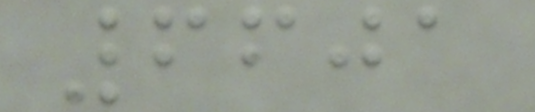6601
